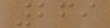269
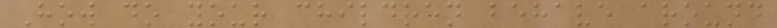How do your children behave around
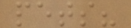pets?
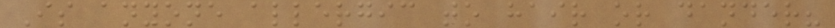Is anyone allergic to hair or dander?
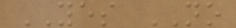YES NO
